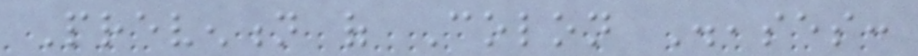Prevention of Colon Diseases:
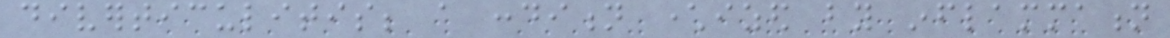diverticulitis; a condition characterized by inflammation
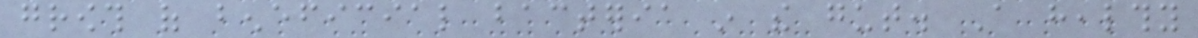growth of beneficial bacteria in the gut. A healthy
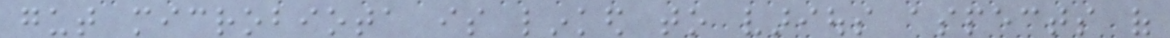gut microbiota is linked to various aspects of
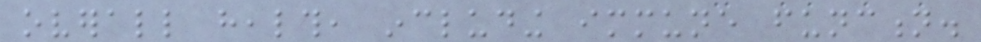overall health, including immune function.
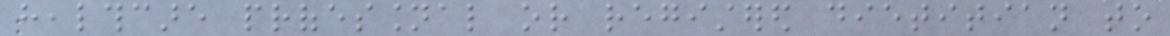healthcare professional or registered dietitian to
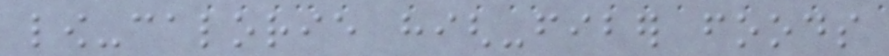low-calorie high-fiber foods
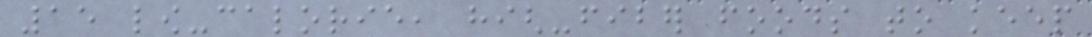15 low-calorie, high-fiber foods to keep
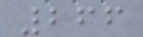266
